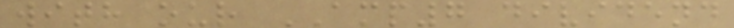with our AMP7 dividend
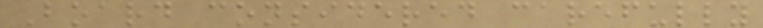Board considered carefully
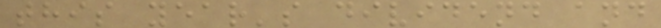this year's dividend and
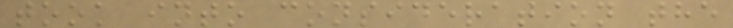took into consideration the
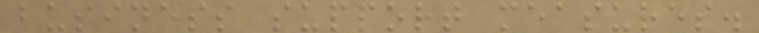business support measures.
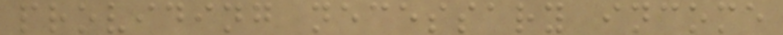providing necessary income
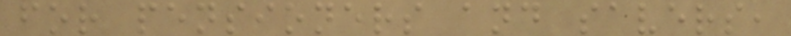for pensioners and savers,
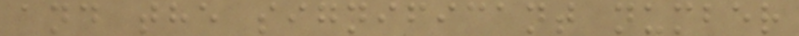and the significant number
